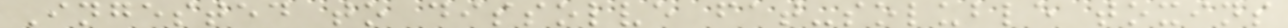Ingested to dissolve fat-soluble toxins
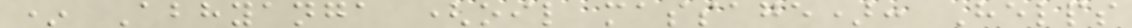* Abhyanga (oil massage): Helps
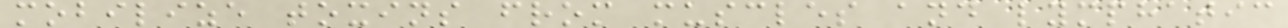mobilize toxins from muscles and lymphatic
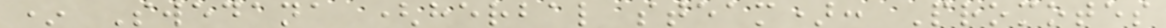* Swedana (herbal steam): Promotes
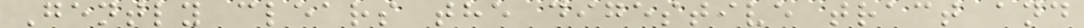Gently clears the digestive tract and
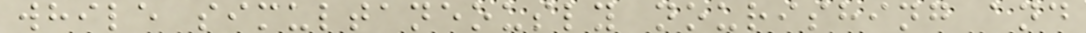while simultaneously nourishing and
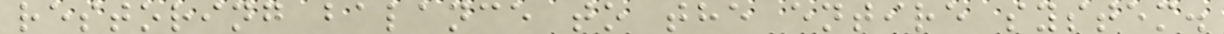restoring balance to the entire system.
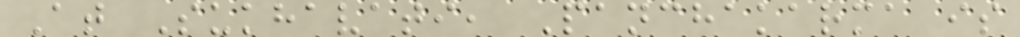At Sukhavati, Panchakarma is
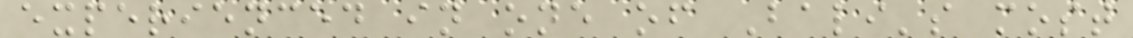experienced in one of Bali's most
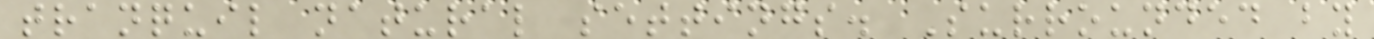tranquil natural settings. Surrounded by
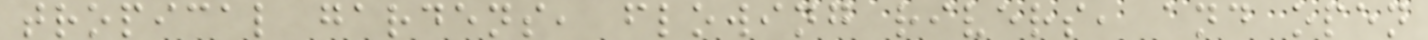tropical gardens, flowing rivers, and open
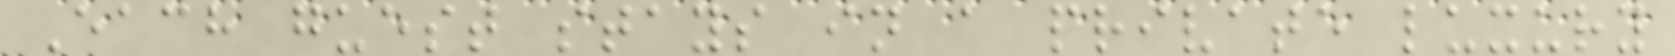Each guest stays in a private luxury
